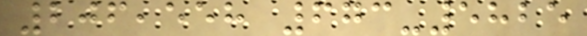206,558 673-5825
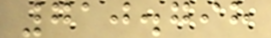710.798
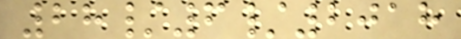28/6/2018
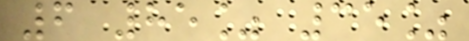6 85% 35%
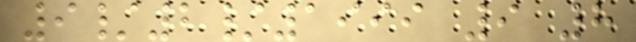9/2/1999 9 8
